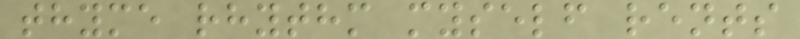thyme rhythm myself rents
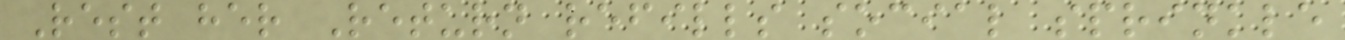Rest her Return refills social sprinkle
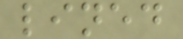lined
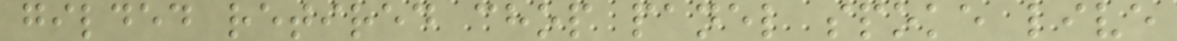gilded retired chop panel spoke live
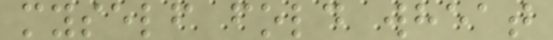myself fold wheat
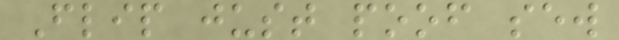Flip just poof sew
